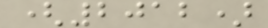(2012)
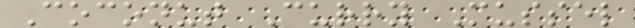Coconut Curry Mussel
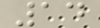14
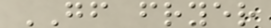GF fryer
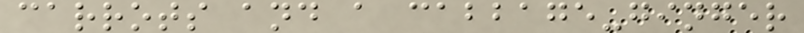carrots and a cabbage-ginger
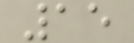15
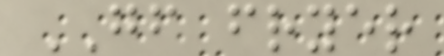GF fryer
